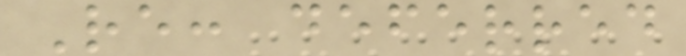Re: deferred
